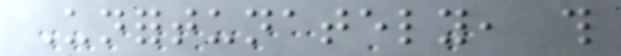Unfortunately, this
